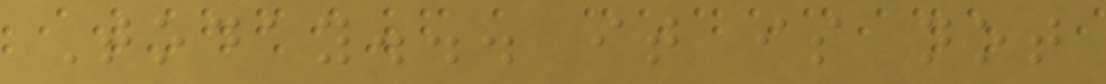Today... it is not
